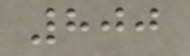800
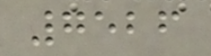7526
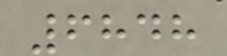6848
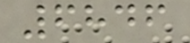6846
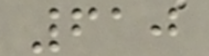610
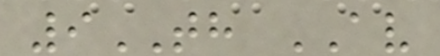9TH AV
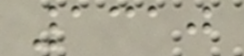1310
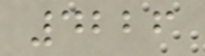4226
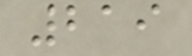219
